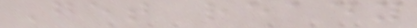Get ready
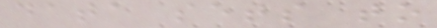data sets to
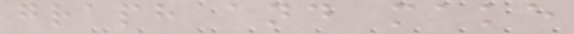graph and make
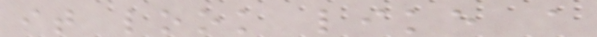it look like a
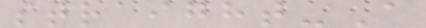straight-A
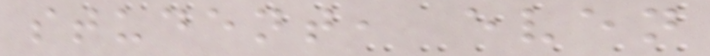student, even
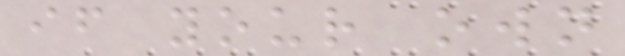if your own
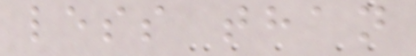less than
